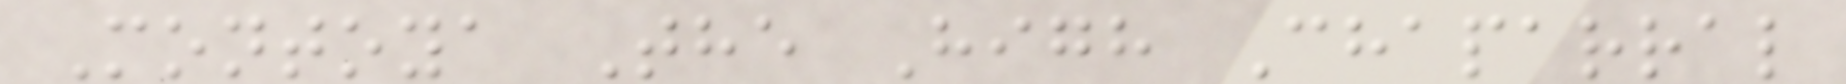Montoya The High Chaparral
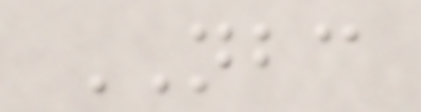NBC
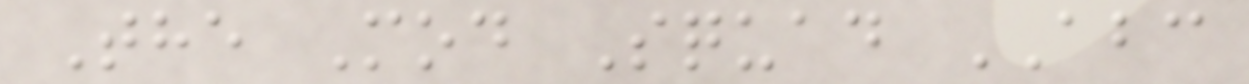The Mod Squad ABC
